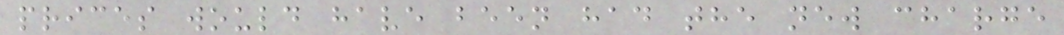prices would have been had the new charge
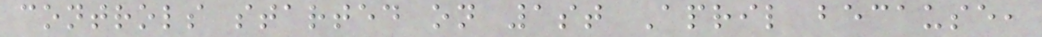controls started on 1st April because,
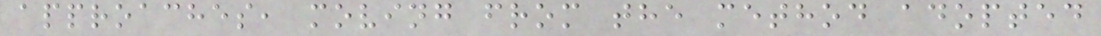approaches, moving from the method adopted
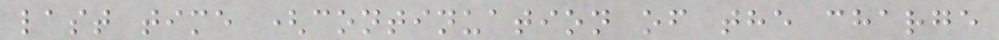last time (continuation of the charge
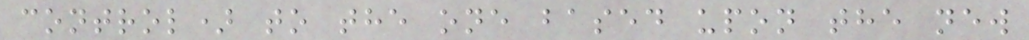control) to the one based upon the new
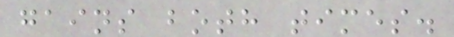gains both times.
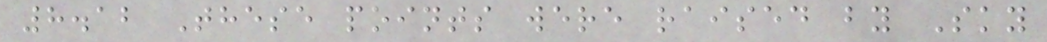8.12 These points were raised by Sky
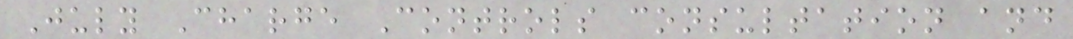July Charge Controls consultation and
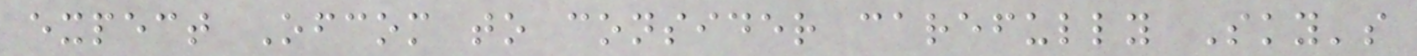expect Ofcom to consider carefully Sky's
